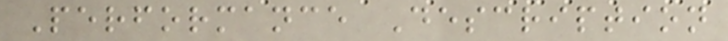Performance Description
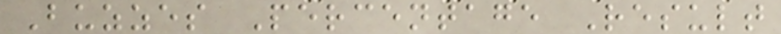Buzzes Percentage Result
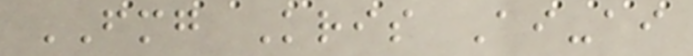FMG Kris Ai-ai
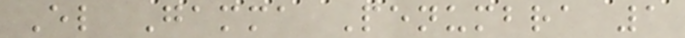El Gamma Penumbra 1
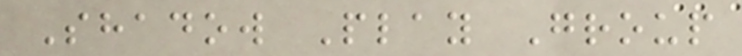Shadow Play Group
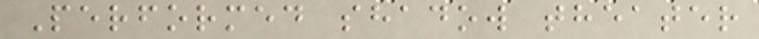Performed shadow theater
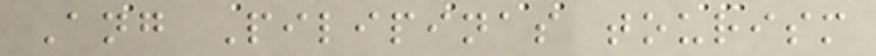Ang Pilipinas tourism
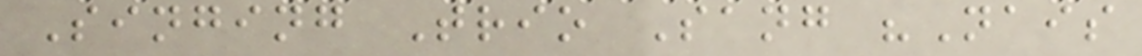Singing Trio Sang "Nais
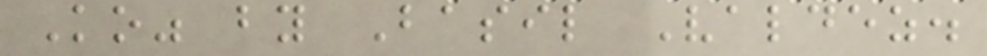Ko" by Basil Valdez.
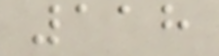118
